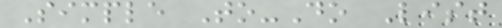Simple To-Do List
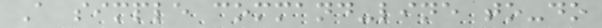A simple command-line to-do
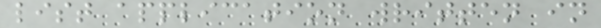list application written in
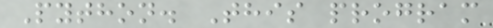Python. This program
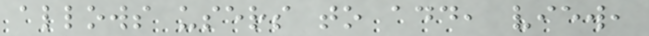allows users to add, view,
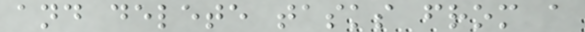and delete tasks from a
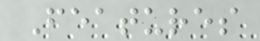Features
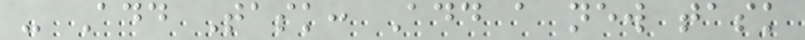- Add Task: Add a new task
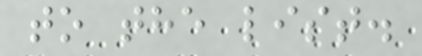to the list.
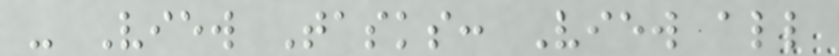- View Tasks: View all
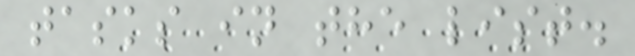tasks in the list.
